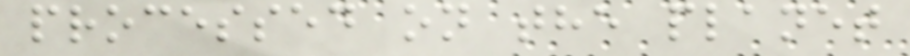processed on the planet
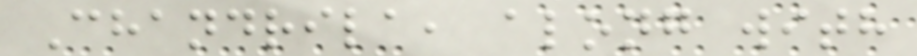Chandrila, along with
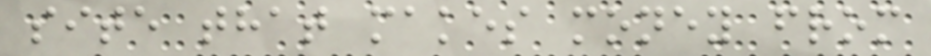site that makes money from
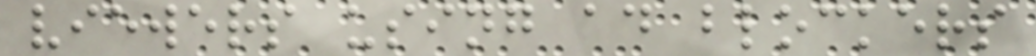viewers using ad blockers
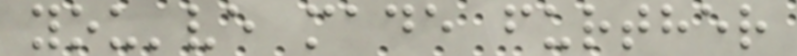you've made further
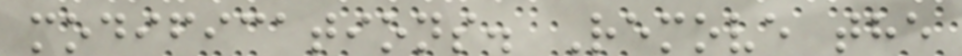modifications. Remove the
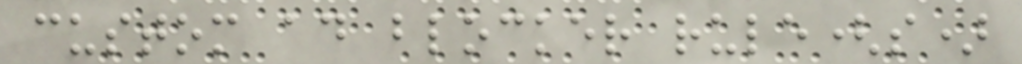custom ad blocker rule(s)
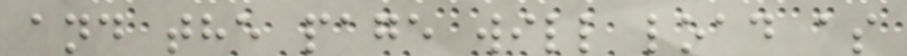and the page will load as
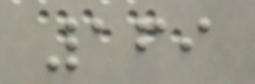169
